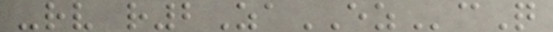-rv r2ZaEZcQ
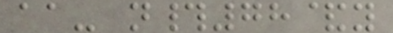aa- n#78&y
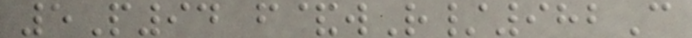5P94 f&wR/982C
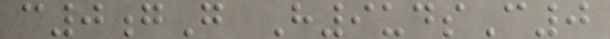c0gG H9udsC0
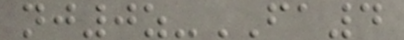nj0z-FA4
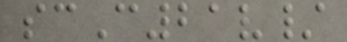scC21v/
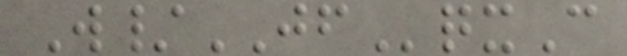W/JFqxC
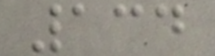134
